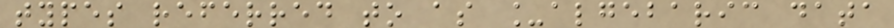types referred to as _algebaric data
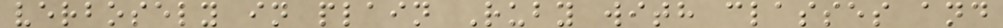verbosely in plain Ruby with classes and
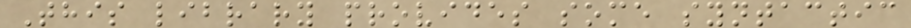This library provides some syntactic
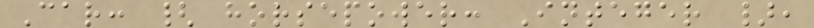Car: { horsepower: Integer },
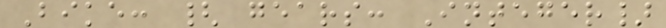Bike: { gears: Integer}
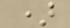)
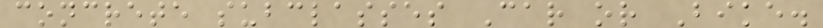concrete subclasses Car or Bike.
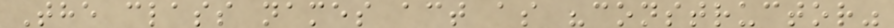The class names act as "constructor"
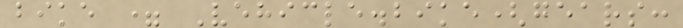bike = Vehicle.bike(gears:
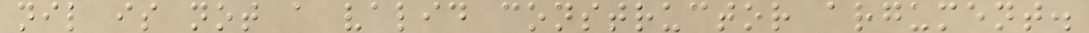nil is not a valid constructor argument.
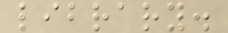library.
